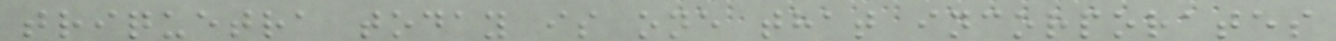triquetra today is one that incorporates
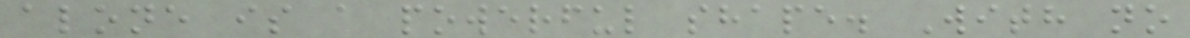alone is a powerful shape. With no
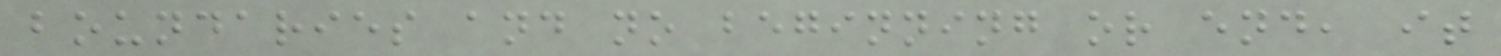boundaries and no beginning or end, it
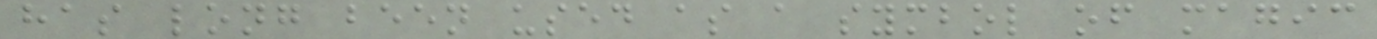has long been used as a symbol of magic
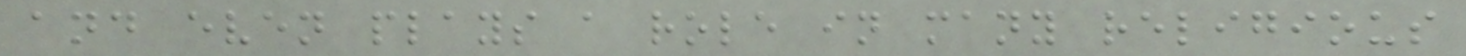and even plays a role in many religious
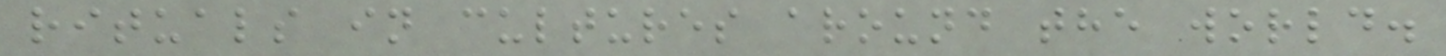rituals in cultures around the world.
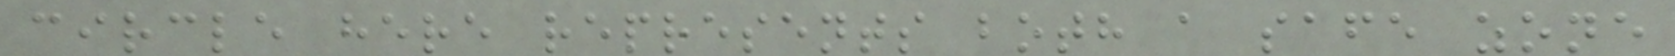circle here represents both a safe zone
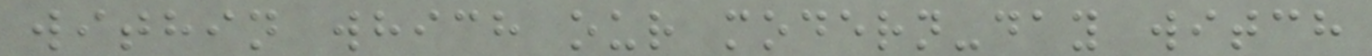within which our modern-day witch
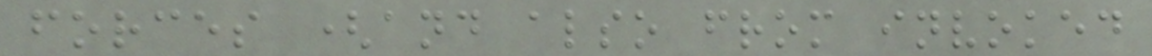forces (and also from invoked
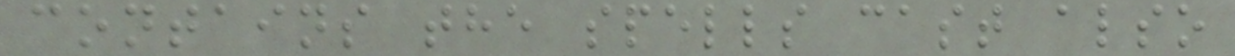contains the spells cast also
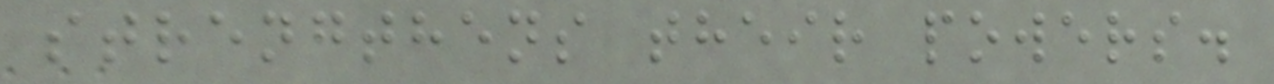strengthens their powers.
